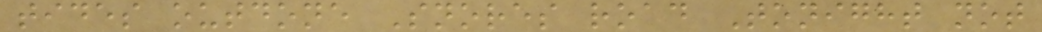tides outdone Snores road Tonight not
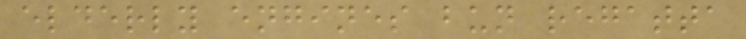elderly engines bun regatta
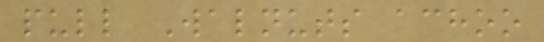pull Walnuts achoo
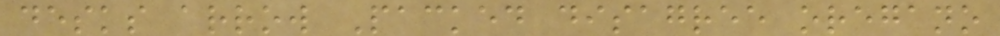desks arrow Packed disagree oregano
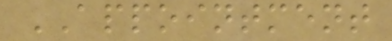APPOINTMENT
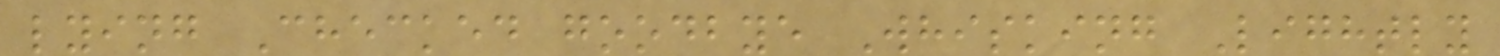lying Checked goodbye Whisking Lightly
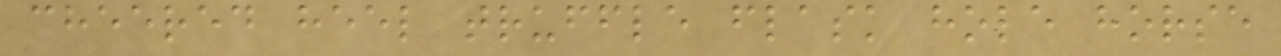cheered heel truffle flask hole horse
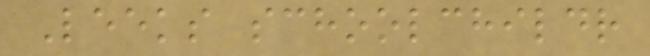Leeks schoolchildr
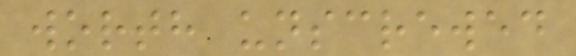worth unscrewed
